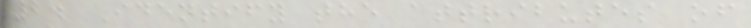2. Identify the attributes of
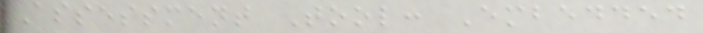Assessment Tool: Embedded
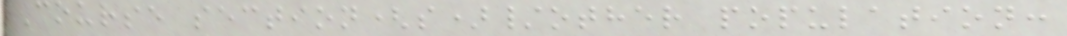Course section(s)/other population:
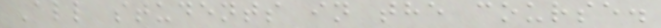All students in the course.
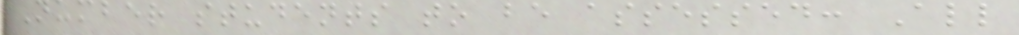Number students to be assessed: All
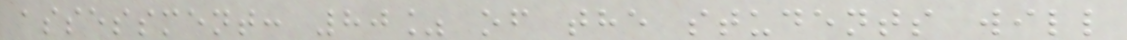assessment: 80% of the students will
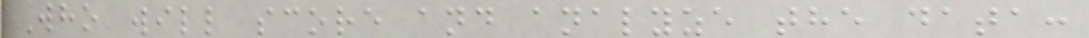Who will score and analyze the data:
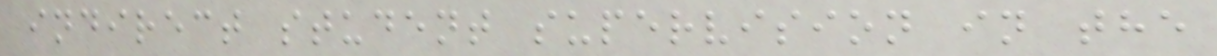indirect student supervision in the
